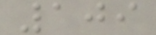109
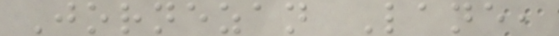Jornezan Lane,
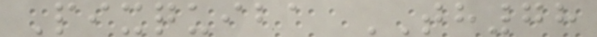Pixquiba TH78
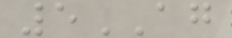5AG
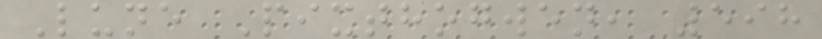Lune Pixthogwen, 598
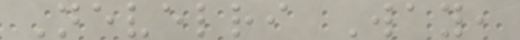Nevelri Way,
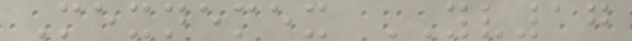Mexnemex YV17
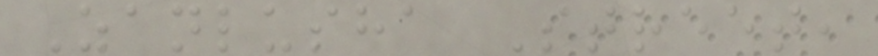Zanlusha Street,
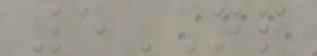5NP
